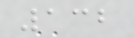132
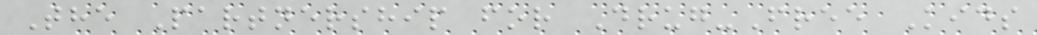The Partnership for Drug-Free Kids
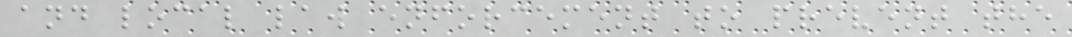and local law enforcement to prevent the
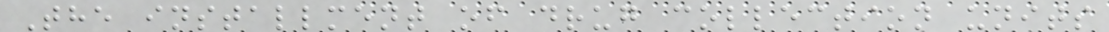The installment of drug collection units
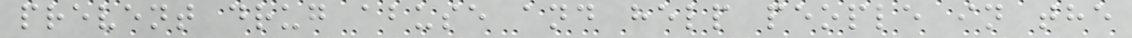prevent drug abuse and help people in the
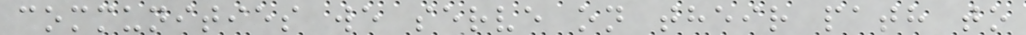communities we serve on their path to
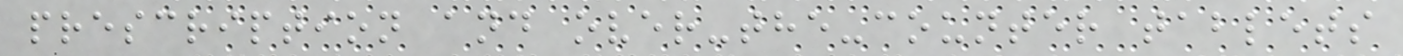prescription and over-the-counter tablets
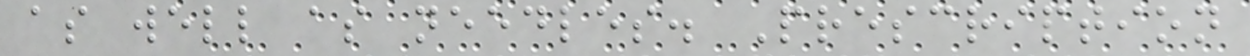as well as needles. Prescription
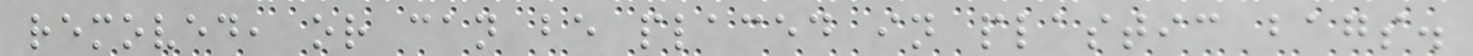removed, or can be placed in plastic bags.
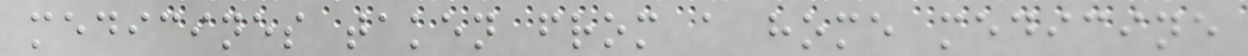medicines taken from a home medicine
